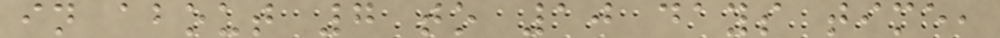in about 7 to 10 days time,
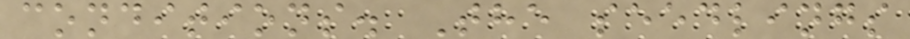conditions. The seedlings
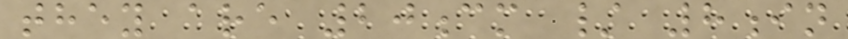they are 20cm / 8in
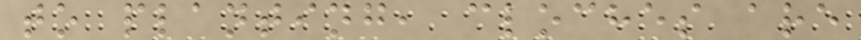to planting, cloches are
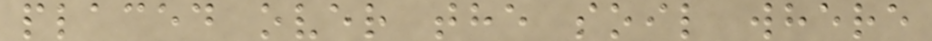placed over the soil where
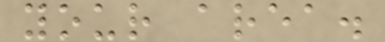your area.
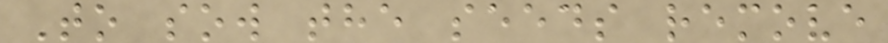To sow the seeds remove
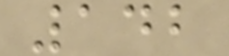142
